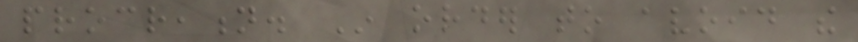procreation. In order to avoid the
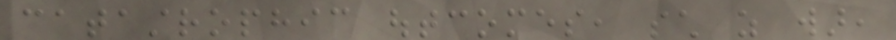catastrophic outcomes, such as war,
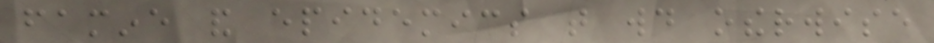famine and epidemics that would otherwise
